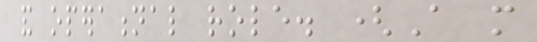and operational role. (A more
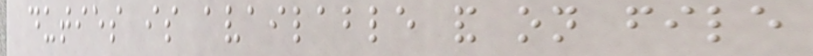duties is available and on file
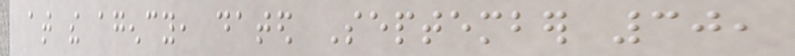at the agency, dated September 30,
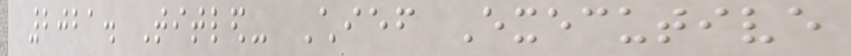2021. Titled- Chief Executive
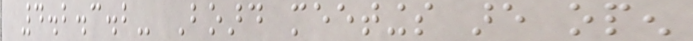4.2.3.2- Board meetings are open
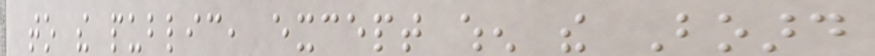to the public, except when the Board
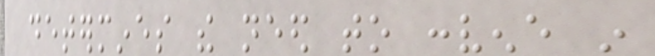determines the need to convene in
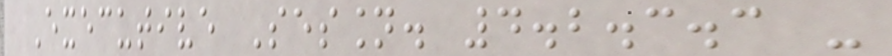Executive Session. 4.2.3.3 -
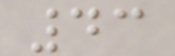43
